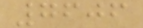7606
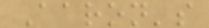Aaron's
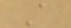A
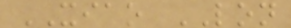XIAO LON
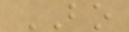BO
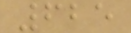625
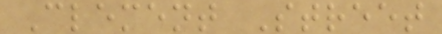Clement Street
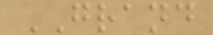GRAND
